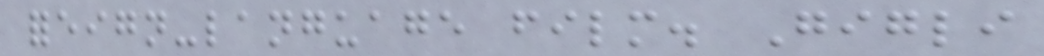foreign-language film. Gigli
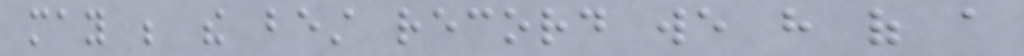may be the best record we have of a
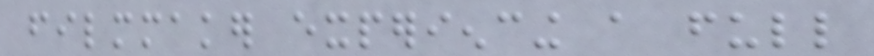filmmaker experiencing a full
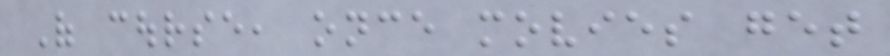Of course, once movies get
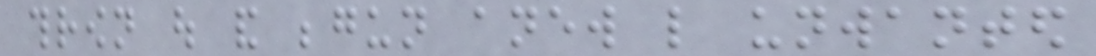thrown out and begun anew like unwanted
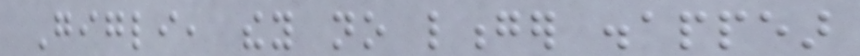Gigli, they no longer disappear
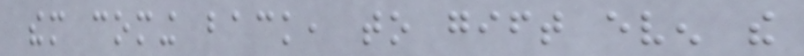them coming back, to gift even the
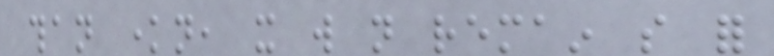than known, it will not remain so for
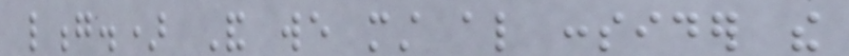long.) And we must also consider the
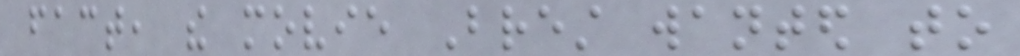fact, the movie Brest wanted to
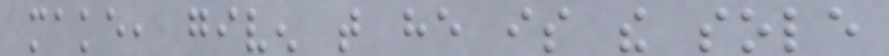make, given that he is the sole
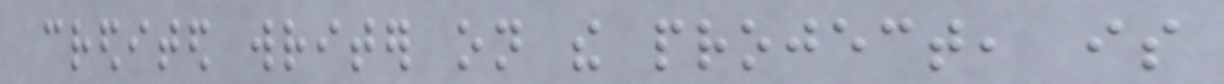credited writer on the project, is
